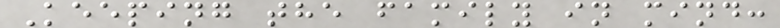Keeping the family in mind:
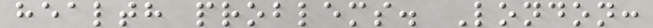health problems. London:
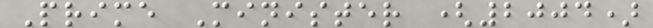Prime Minister (2004)
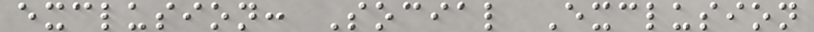exclusion: Social Exclusion
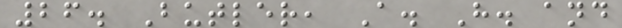26. Butler, A. H. and
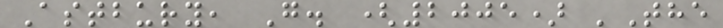Astbury, G. (2005) 'The
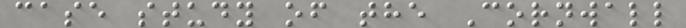case study of the Cornwall
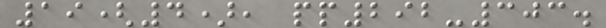19(4), pp292-303.
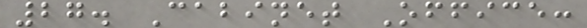27. Cabinet Office:
